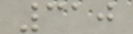310
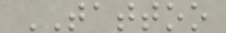TATTOO
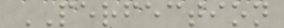PERFECTION
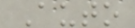Auto
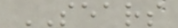SEARS
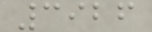3926
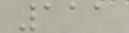111
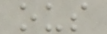ous
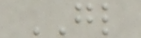GL
